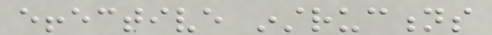effective instructions
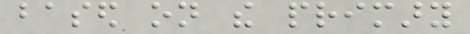based on the primary
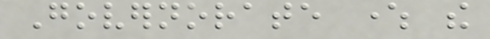Governorate where the
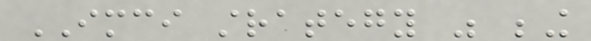IMCI strategy was being
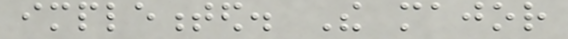implemented. The major
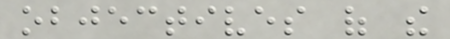objectives of the
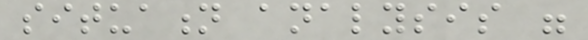situation analysis were
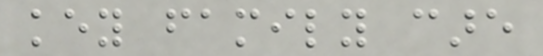key family care
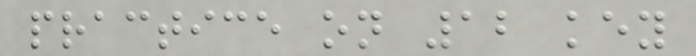practice on 12 key
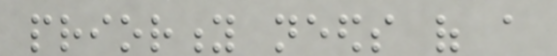priority needs of a
